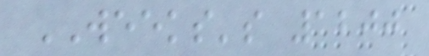WEEKS's 1200
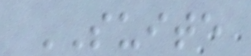SUITE
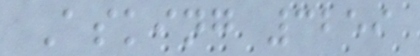Asking 3259
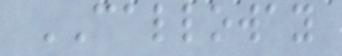CALLOWAY
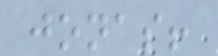jonas!
